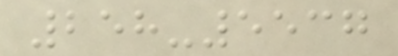258-5537
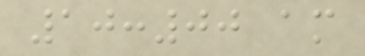10:00 am
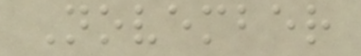November
